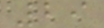29
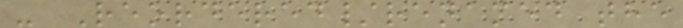- Reordered/renamed the
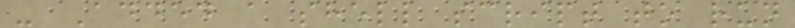- Added a shell script to run
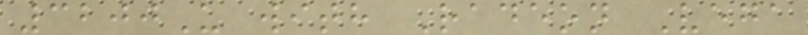3200U with Radeon Vega
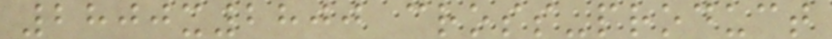2800x2800 cross-product
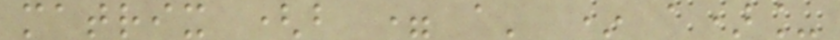matrix (b = a' * a)_
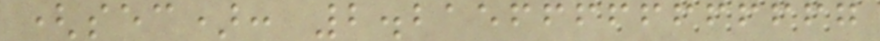(sec): 2.21566666666667
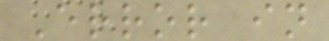Error in
